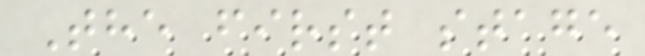The first stage
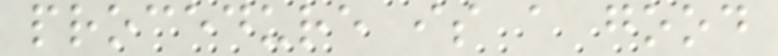procedure is a good
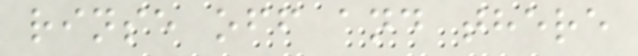rinse off and there
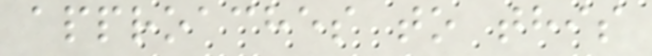approaches to this
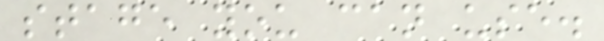stage you can use.
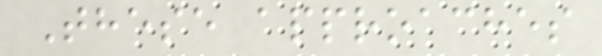These approaches
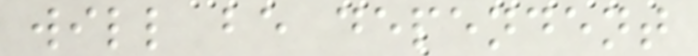will be dependent
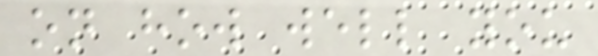on how well you
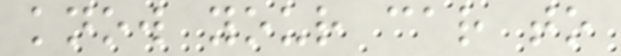know your car to
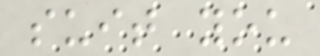suit you
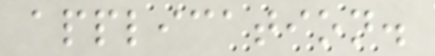application.
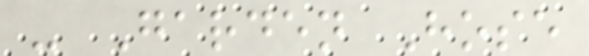- Garden Hose
